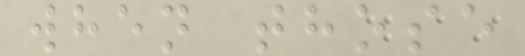when those
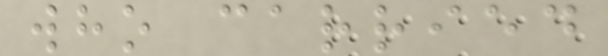who carried
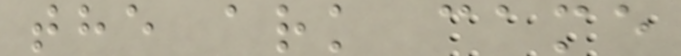the ark came
